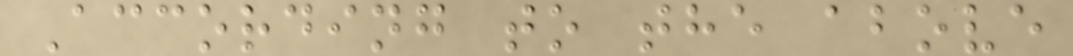According to the above
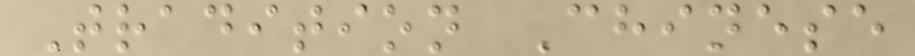Tradition Chinese
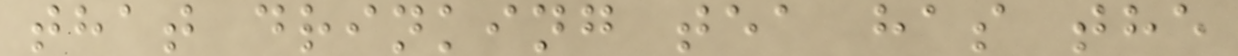that drinking tea has the
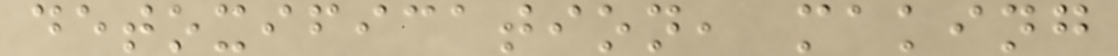detoxification, making
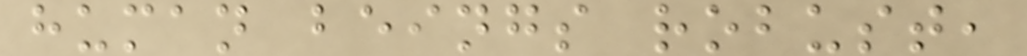human beings robust,
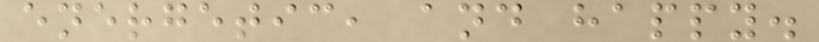energetic, and happy.
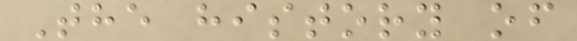The history of
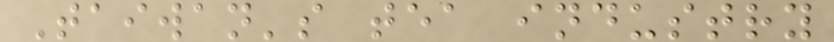Taiwan's tea industry
